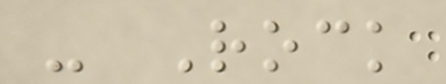- Rock
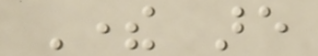There are
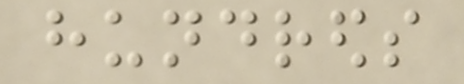hundreds
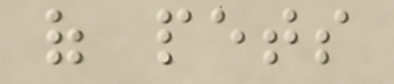of pets
